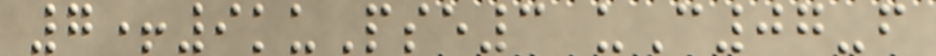7+9kuPse3 uC07-f
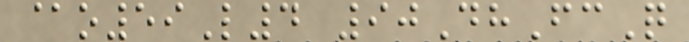@o59L4 90DhFcQ
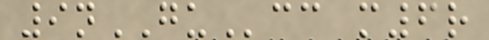9nGUcc m6r
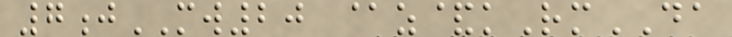7jMW20 @z&kRmDA
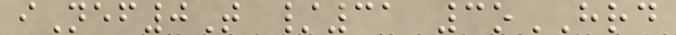iNef0T /31 3oHRD
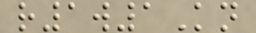r1w1Kn
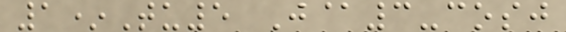1*Tu5 J@3-cosj
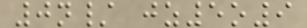0n/ jz5o9
